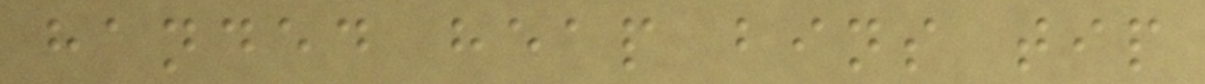handed heap bins tip
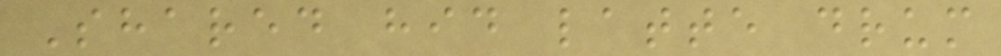Shared hid latte drum
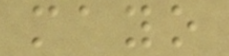mayo
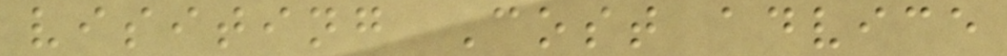visiting Cost advice
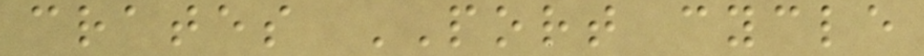crates PORT cycle
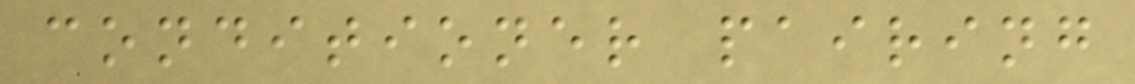conditioner pairing
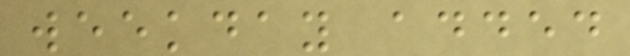weekday added
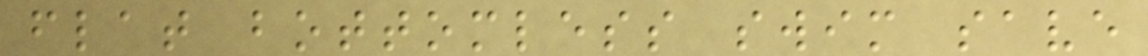flat bottomless swim save
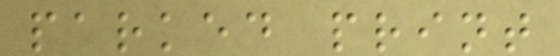parked print
